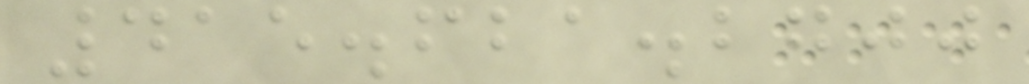415.621.2700
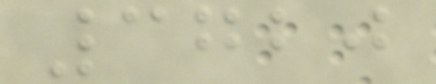3720
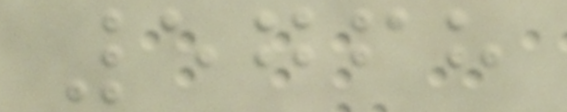5768
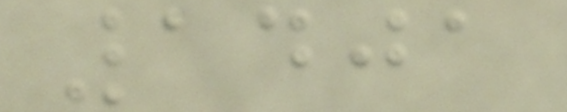1401
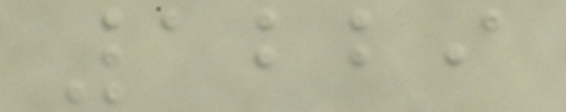1229
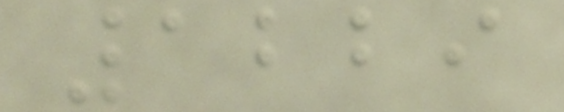1229
